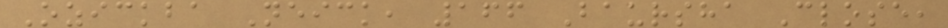Ozickba Neick, 166 Baursha Close,
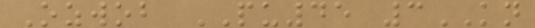Ozwob PU45 3KN
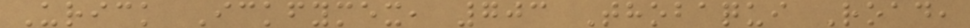Urick Ickfymex, 703 Thobaqui Road,
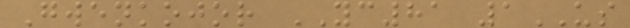Gwenkojor YC81 1US
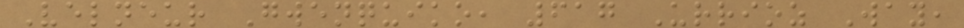Velneur Gwenquiko, 617 Urrioz Way,
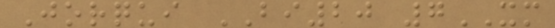Jorqui BI20 7XM
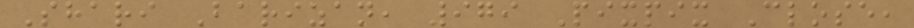Shari Barizan, 979 Pixpix Close,
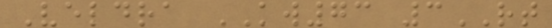Veldra KW73 3RT
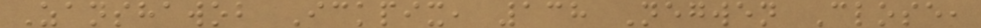Zanshawob Ickpix, 138 Negwen Close,
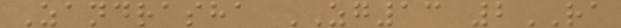Zandrasha ZG13 2RA
